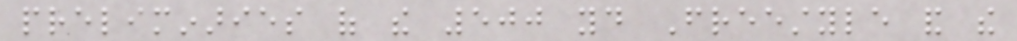preliminaries of the 500 yd Freestyle and the
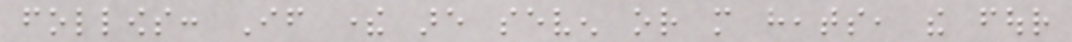follows: If there are seven or more heats, the four
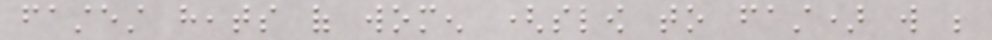fastest heats of women (slow to fast) will be
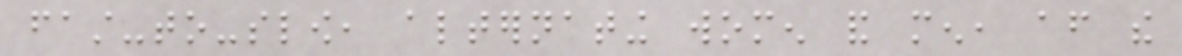fast-to-slow, alternating women and men, after the
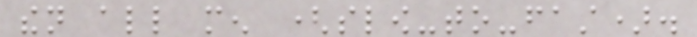then all men (slow-to-fast).
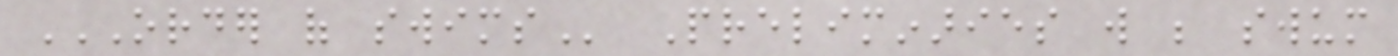ORDER OF SWIMS Preliminaries will be swum
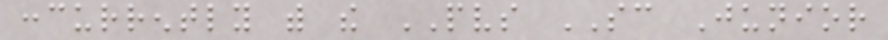concurrently with the PVS SC Junior
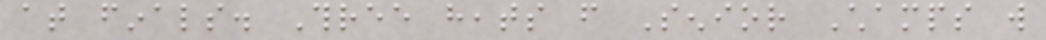at finals. Three heats from Senior Champs will
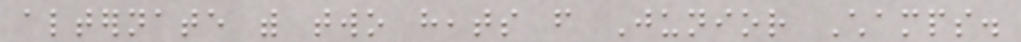alternate with two heats from Junior Champs.
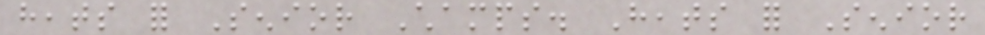heats for Senior Champs. Heats for Senior
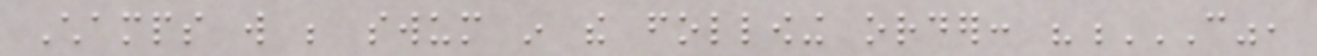Champs will be swum in the following order: "C",
